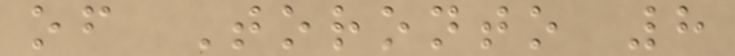of Toronto 8
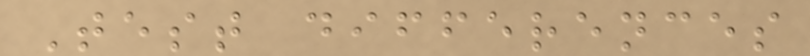Test differences
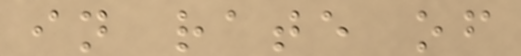in rate of
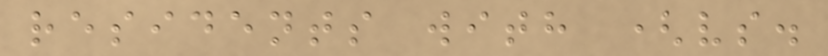residents with (vs.
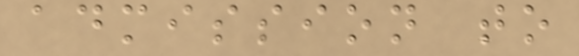admission to
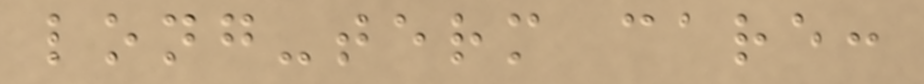long-term care:
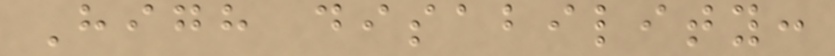High disability:
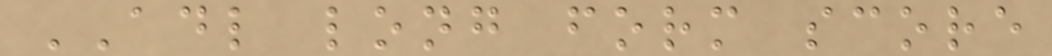ADL long form score
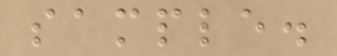sample.
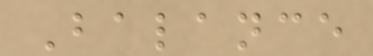Balance
